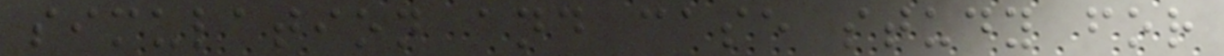simulation and case study for
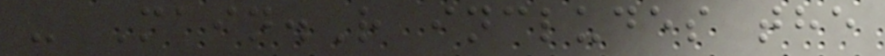- Main.R includes the
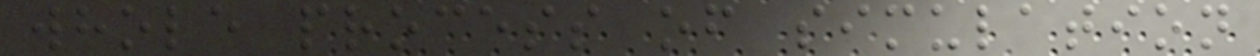whole process of simulation
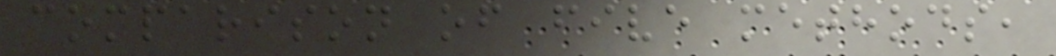comparison of five methods,
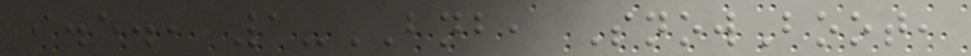i.e., 1-BNB, SnowBoot,
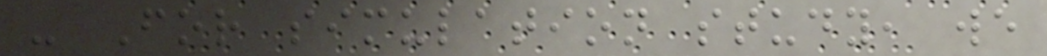- For simulation study, we
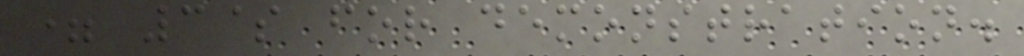= 3$ for demonstration.
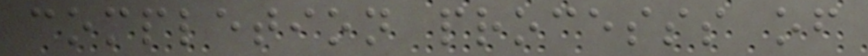completion processs of
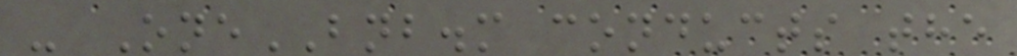- OneBNB.m conducts the
